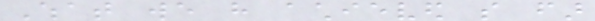What we have achieved so far
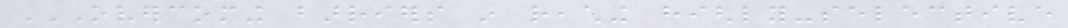OVERCOMING BARRIERS IN REACHING HIGHLY-SELECTIVE
